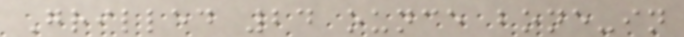Grilled 24 ounce bone-in
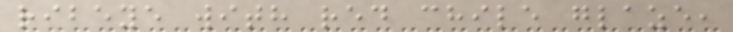ribeye with red chile glaze,
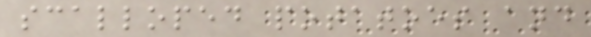scalloped potatoes and
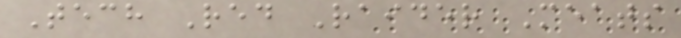Tech Red Raider Meats
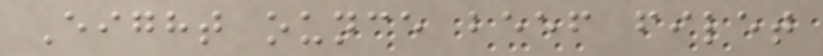Eight ounce beef filet
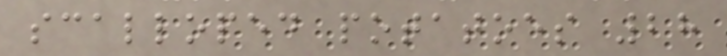scalloped potatoes 28
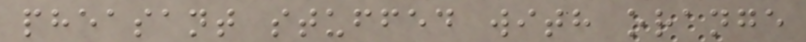pheasant stuffed with orange
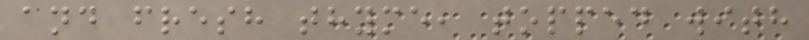and fresh thyme, topped with
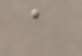a
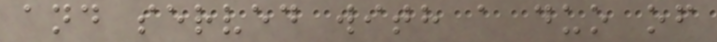and served with a duo of
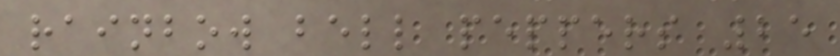rainbow bell peppers 25
